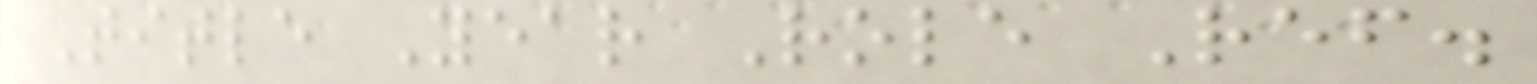Title Year Role Ref.
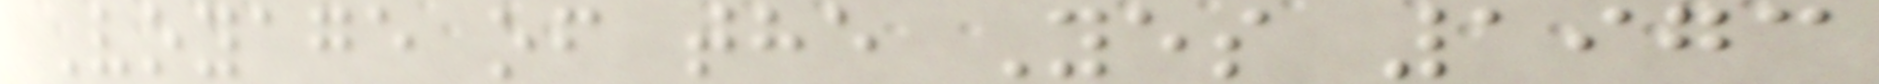Voyage of the Yes 1973
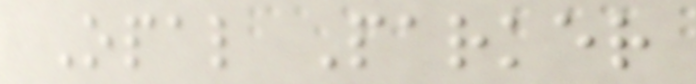Opal Parker
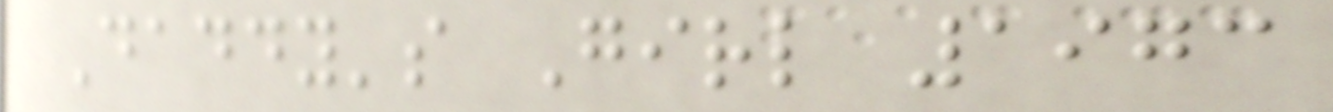Daddy's Girl 1973
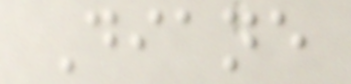Diane
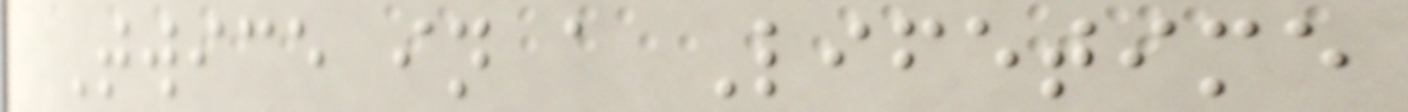Twice in a Lifetime
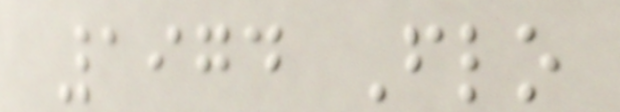1974 Flo
